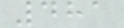481
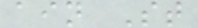ain St
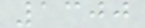1300
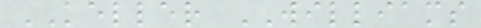KELLER WILLIAMS
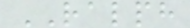RALPH
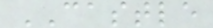CASTLE
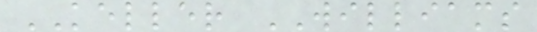KELLER WILLIAMS
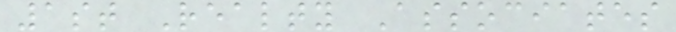1st Realty Associates
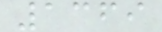1369
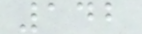142
